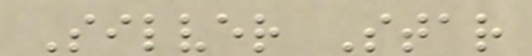Silver Star
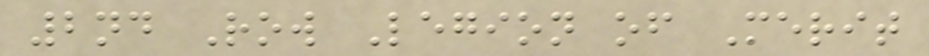2nd Row Legion of Merit
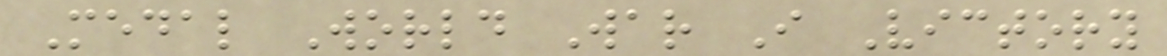Medal World War I Victory
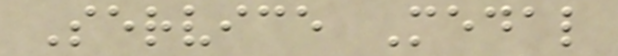Service Medal
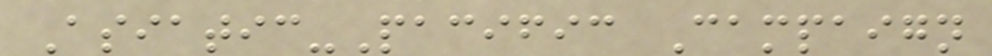Asiatic-Pacific Campaign
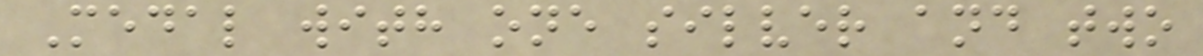Medal with one silver and two
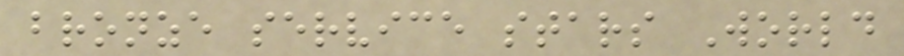bronze service stars World
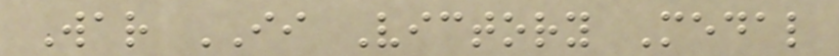War II Victory Medal
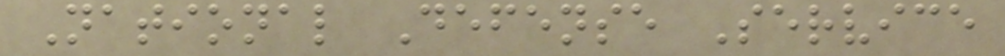National Defense Service
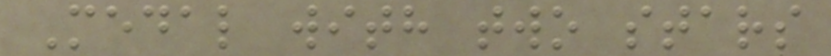Medal with two stars
